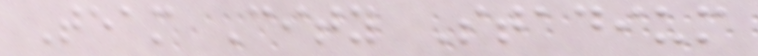Team City Stadium
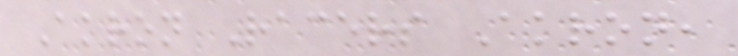Akron Racers Akron,
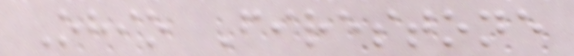Ohio Firestone
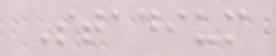Stadium
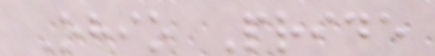Ohio Pride
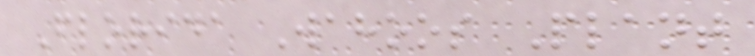Florida Wahoos Plant
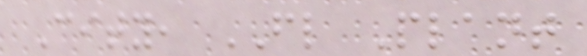City, FL Plant
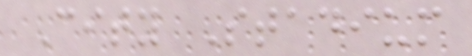City Stadium
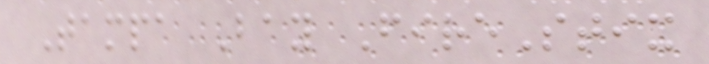Tampa Bay FireStix
